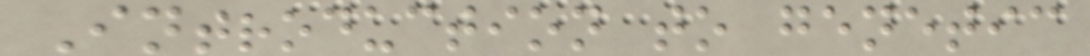Introduction to genetic
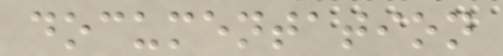documentation
